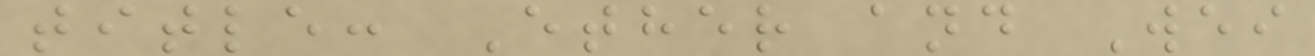title: Ether and Wei
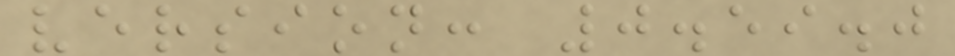version: 0.59.0
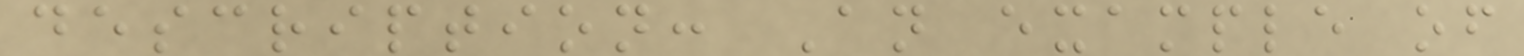description: An example of
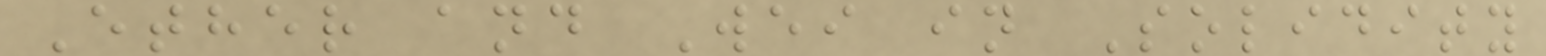Ether and Wei in Solidity
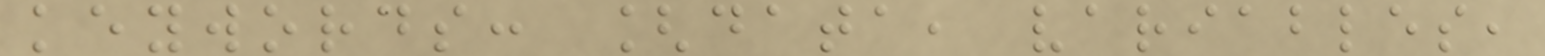keywords: [data, variables,
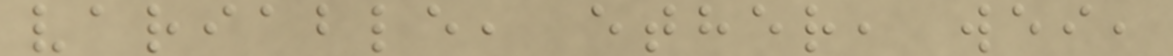variable, ether, wei,
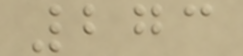273
